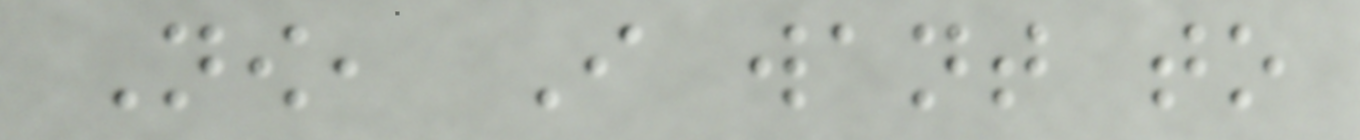Now, I want to
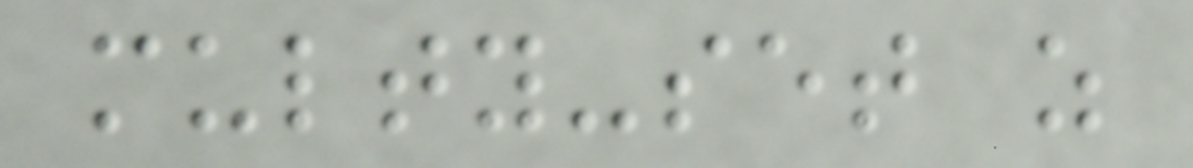multy-set as
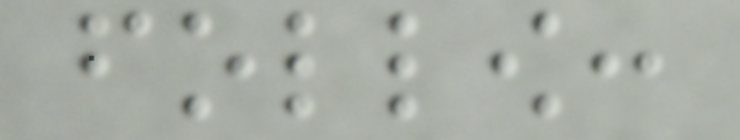follow:
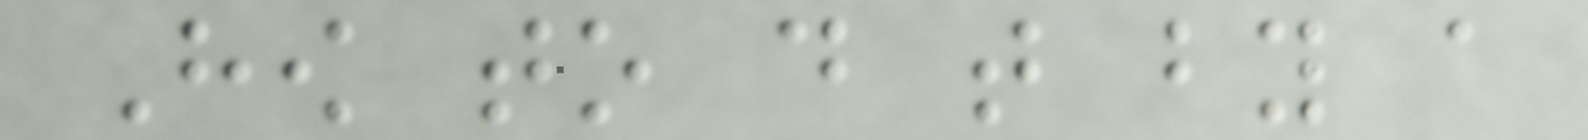How to do that by a
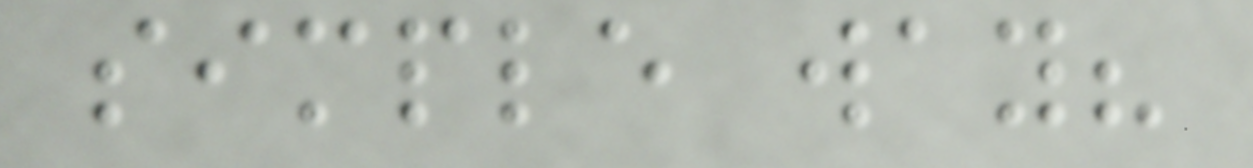simple way?
